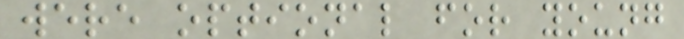were optional for young
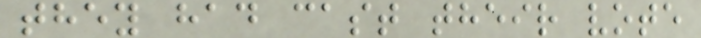they had cast their vote
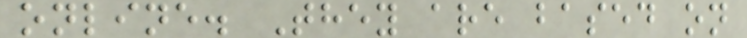online. They are based on
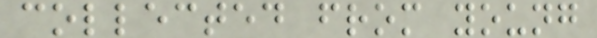collected from young
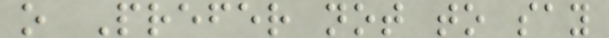o Prefer not to say
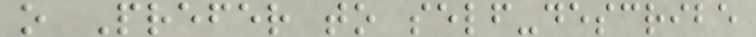o Prefer to self-describe
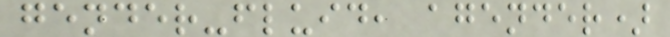gender-fluid, agender)
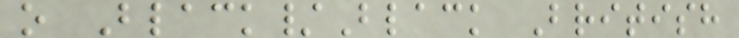o Black/Black British
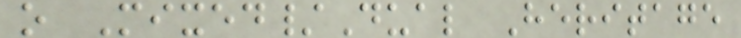o Mixed/Dual Heritage
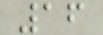16
